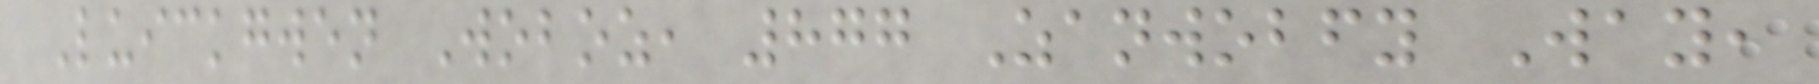Luickgwen Woboz, 877 Zanwobfy Way,
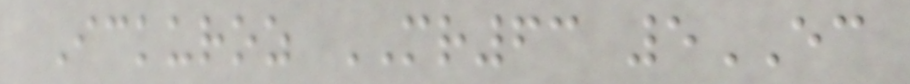Ickuroz MR63 5EC
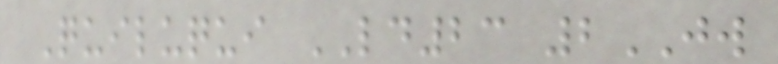Quiluqui LD23 2JW
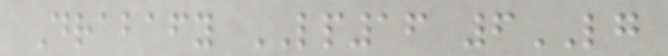Drabafy LP16 6LG
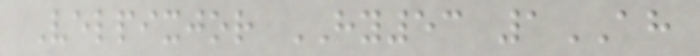Velpixjor HY53 1AH
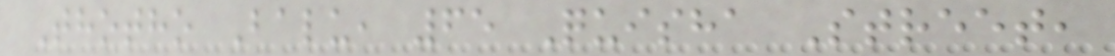Thotho Balu, 65 Quisha Street,
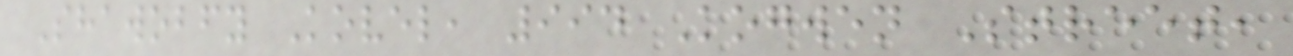Shawobfy Kovel, 994 Kogwen Street,
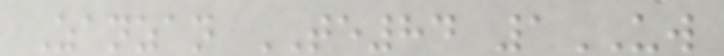Zanzan TE84 1UW
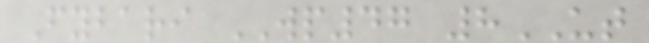Fybari WP47 8UT
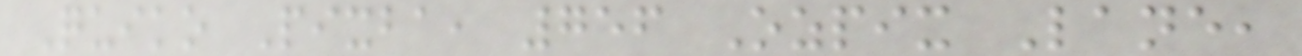Quiko Pixba, 756 Ozpix Lane,
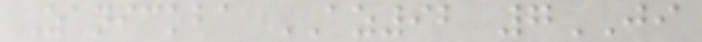Zanickba AZ92 7JI
